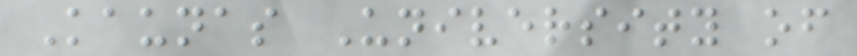Kaunas University of
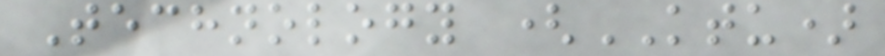Technology (KTU)
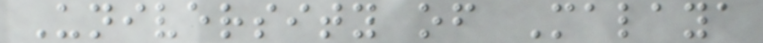University of Malaya
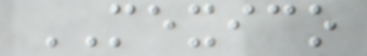MEXICO
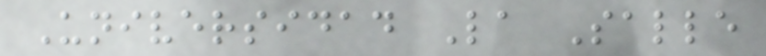Universidad La Salle
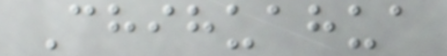Chihuahua
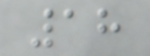18
